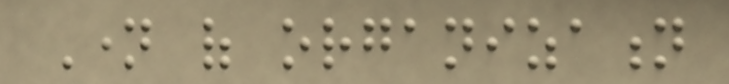Name of organization
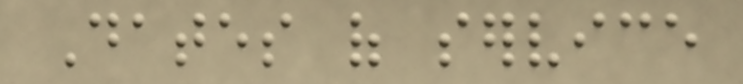Dates of service
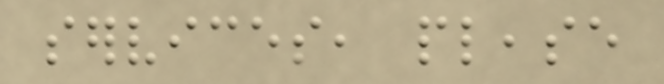services, please
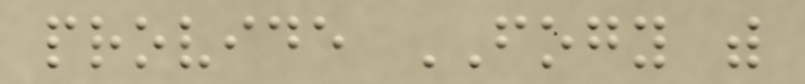provide FOGY with
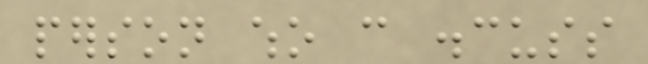person who can discuss
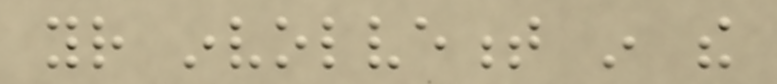your involvement in the
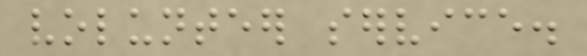volunteer service.
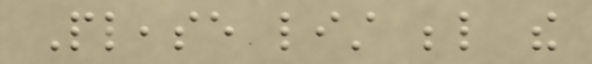Please list below the
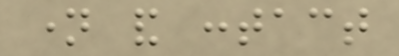name and contact
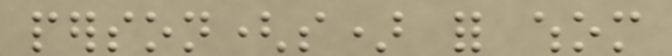person(s) for whom
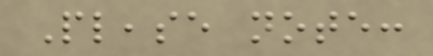Please note:
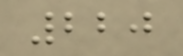220
